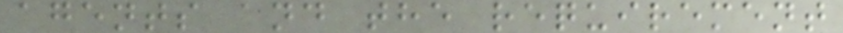agents and the requirement
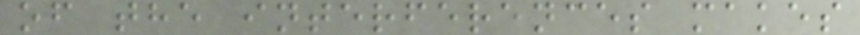of the interferences makes
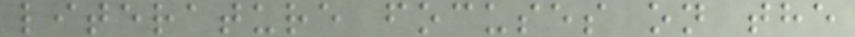literature focuses on the
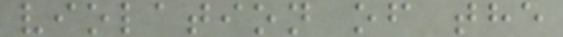violation of the
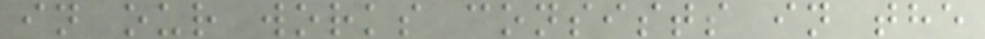in our works consists in the
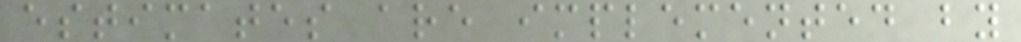estimates are implemented by
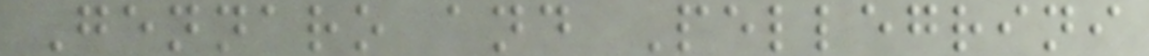Gennaro and Pellegrini
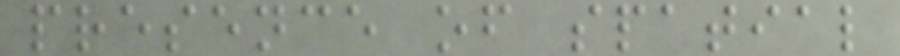presence of spatial
